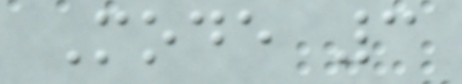Mode 3
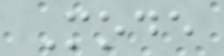Mode
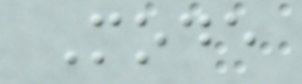Mode
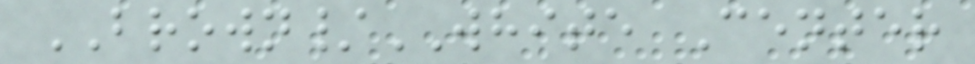BROWN/WHITE Center
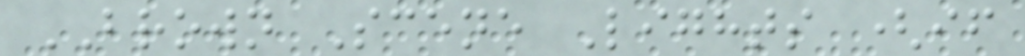BROWN Scene Lights (if
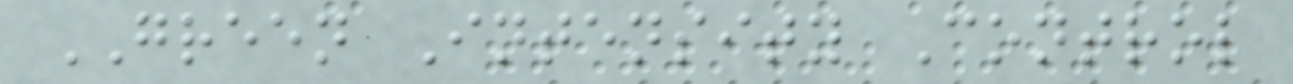GREEN Intensity Control
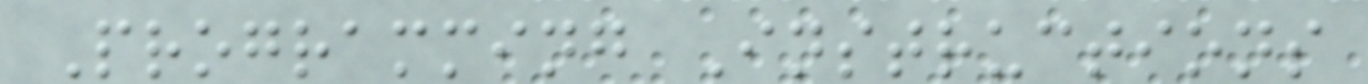Programming Instructions
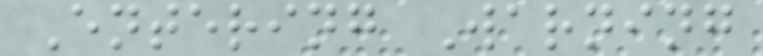Entering Warning
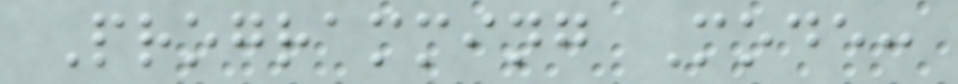Programming Mode:
